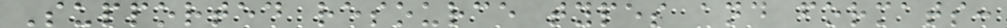Supported resource types and formats:
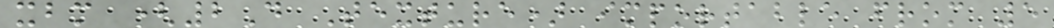xbm (2D Texture) importable from 5
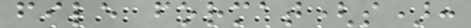file format(s):
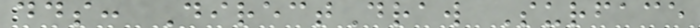dds: DirectDraw Surface
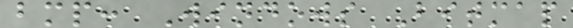bmp: Windows Bitmap
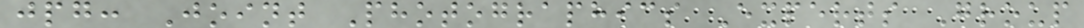jpg: Joint Photographics Experts Group
